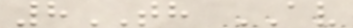8TH AV
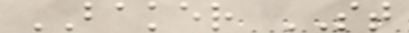BAKER ST
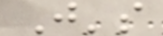J's
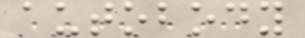autobody
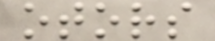otors
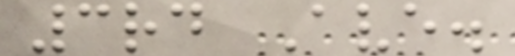3rd Ave.
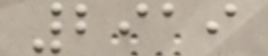2919
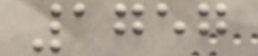1757
